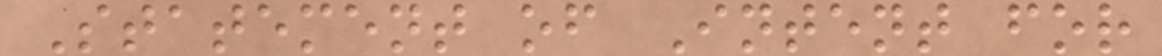Statement of Intent for
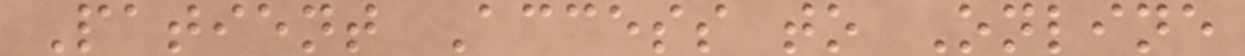Patient Access to Online
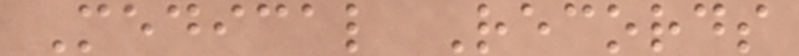Medical Records
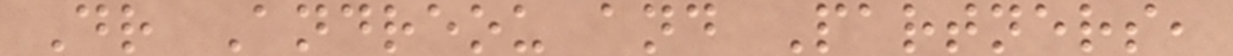Dr Andreou and Partners,
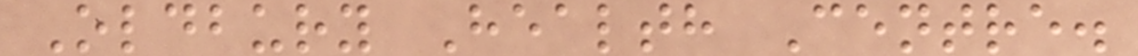Oldbury Health Centre.
